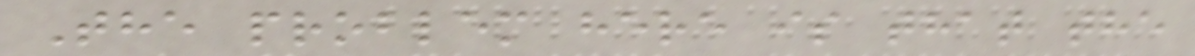The problem here is that the
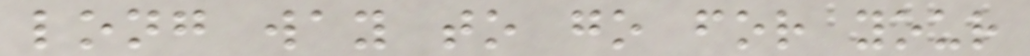long way to go for your
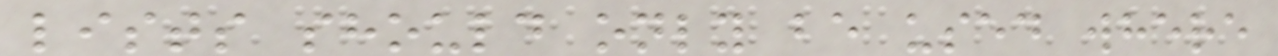lists should only be used where
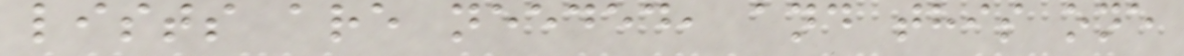lists are needed, and this one
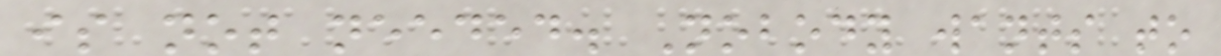is not needed. Nobody wants to
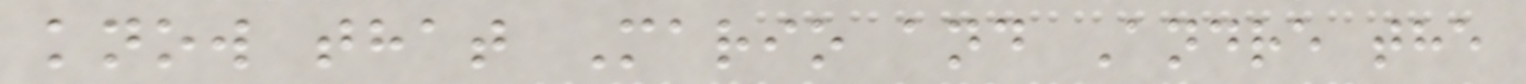know that Mario and Andre the
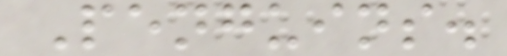Penguins.
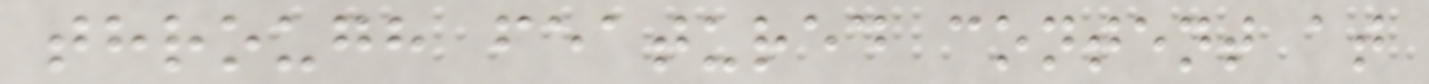through featured content at
